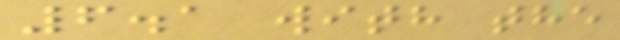6.1 with the
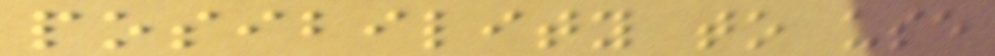posibility to use
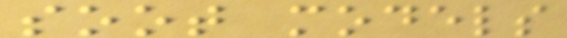soot models
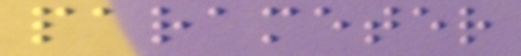parameter
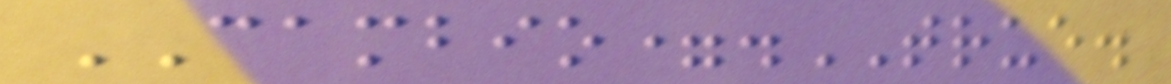CAMBIO=.TRUE.
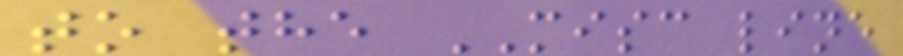to the MISC line
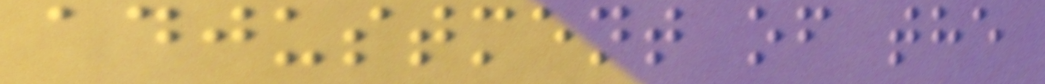adjustment of the
